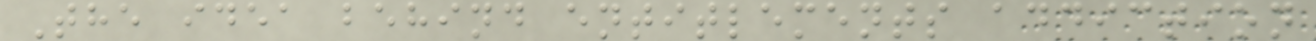The idea behind entitlements addiction
